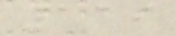119
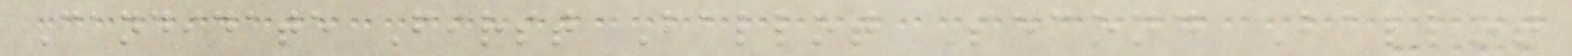Candidate First Ballot Second Ballot
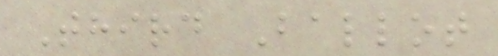Third Ballot
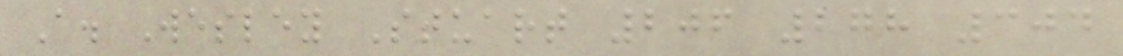A. Wesley Stuart 206 278 304
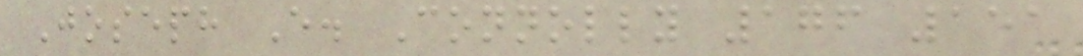Joseph E. Connolly 176 151
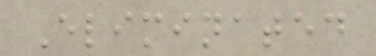Eliminated
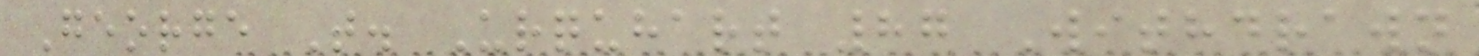George T. Urquhart 87 Withdrawn
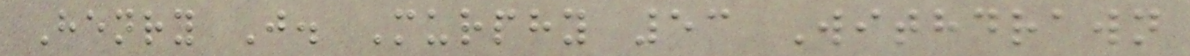Henry J. Murphy 53 Withdrawn
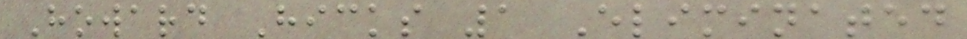Howard Hicks 1 Eliminated
